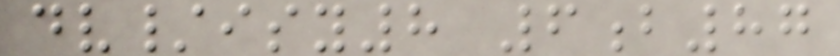dv/isy8 6b87
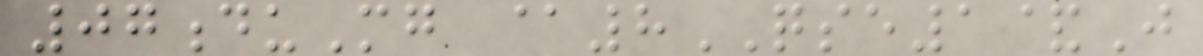07duMg @8QSE1&J
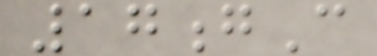17gC
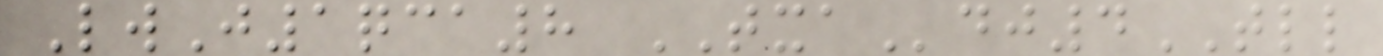LwJ1qca8 TXAdj4TLL
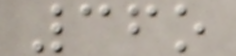36o
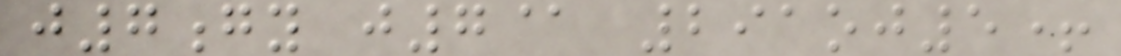j7gy j7@ 291oj5+
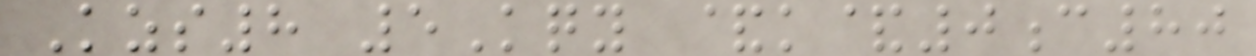Kzs8 5Kqy &k&0c80
